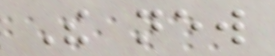The new
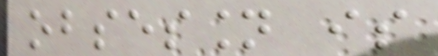obsession is
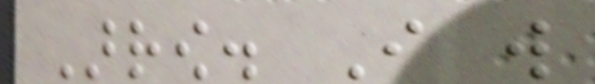Arrow. I will
